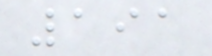191
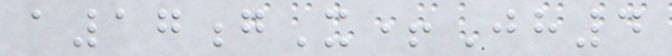a17gX+Jh4
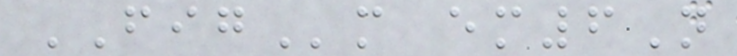FIGm em6N
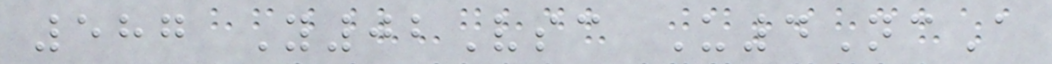587 Y02Vsc U4NcA
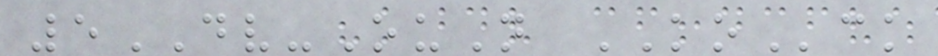5DV-OuN KOck
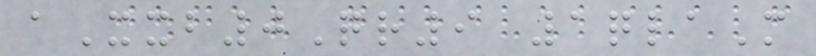aXxb0Qr9 1qlaM
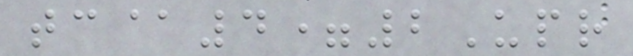tc@4=2Upr
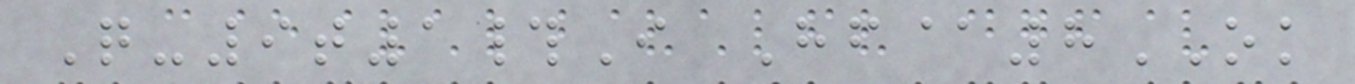Q-9t1#I Hf@8OK
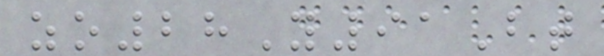zo28Y91Bt
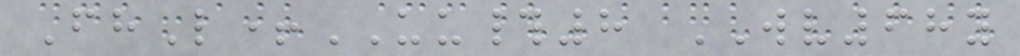FhL+UU#8 WV68y
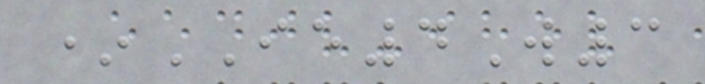*IE4W3
